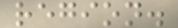region.
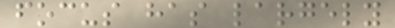focus has largely
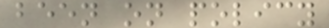been on policy
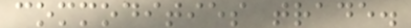commodities trade.
